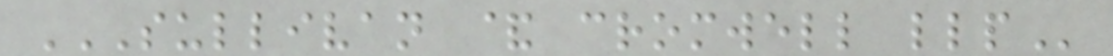SULLIVAN & CROMWELL LLP
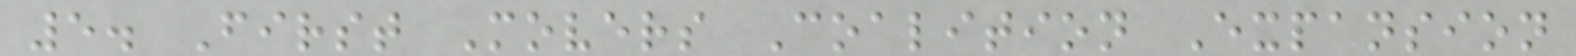5. First Movers Coalition Expansion
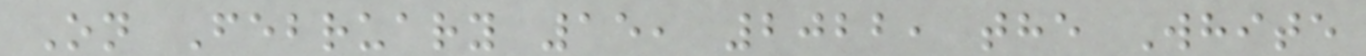On February 15, 2022, the White
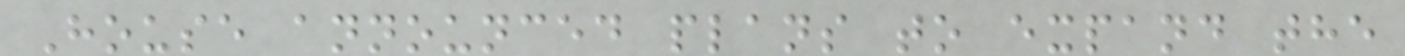House announced plans to expand the
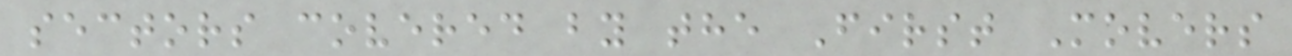sectors covered by the First Movers
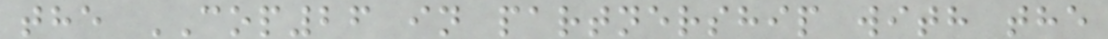the COP26 in partnership with the
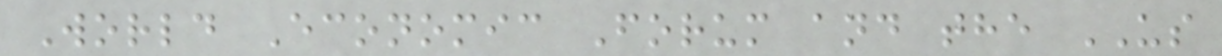World Economic Forum and the US
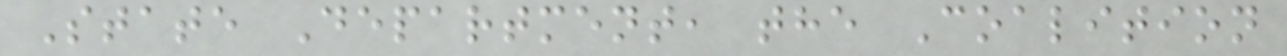State Department, the Coalition
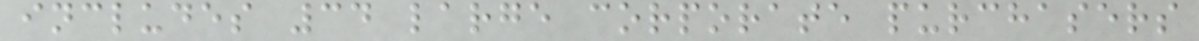includes 34 large corporate purchasers
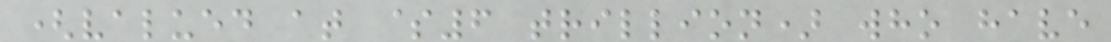(valued at $6 trillion) who have
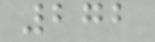272
